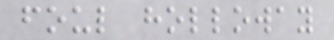foul holloway
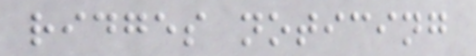ridges noticing
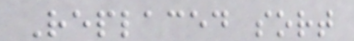Replaced sort
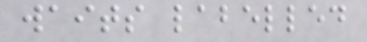waits labelled
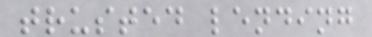trusted lending
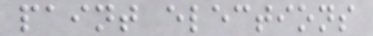paint elections
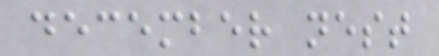december nest
